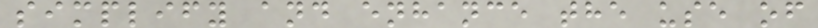simplify and enhance the use of
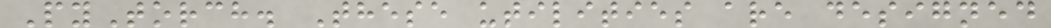PyTorch. These utilities are designed
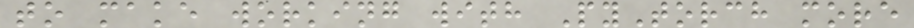to make working with PyTorch more
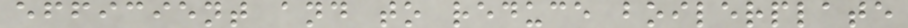efficient and to reduce boilerplate
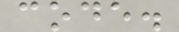code.
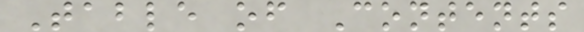Table of Contents
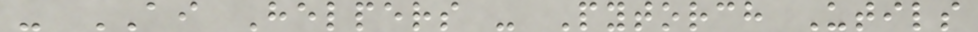- AI Helpers - Pytorch Utils
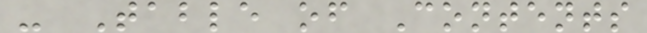- Table of Contents
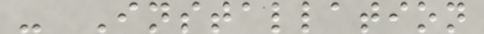- Installation
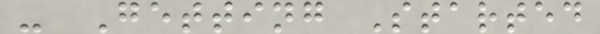- Getting Started
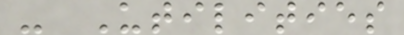- Utilities
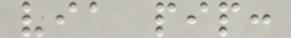via pip:
